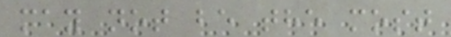may not be the most
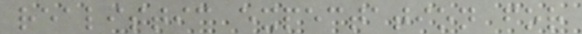realistic expectation for
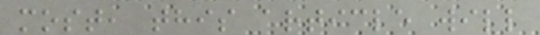most, this article will
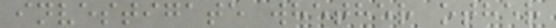investigate whether other
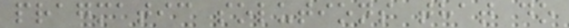pragmatic solutions that do
